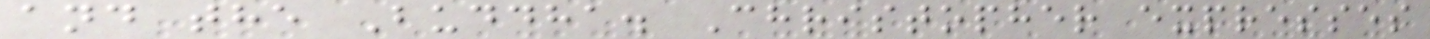and the Buddha. Christopher expresses
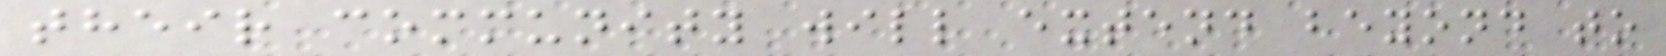their community will extend beyond to
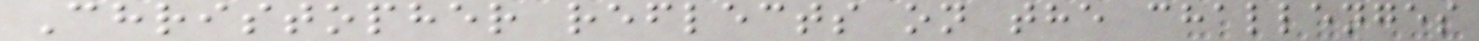Christopher reflects on the challenges
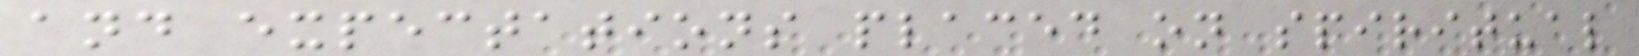and expectations placed on spiritual
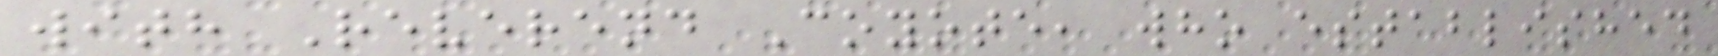with Reverend Coyote, who established
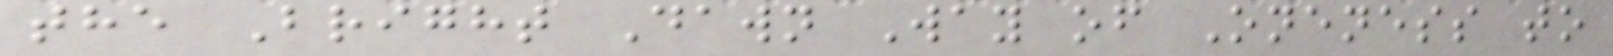the Bright Dawn Way of Oneness to
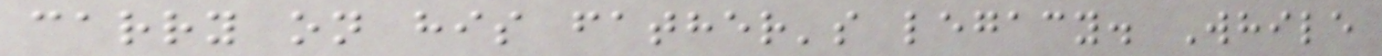carry on his father's legacy. While
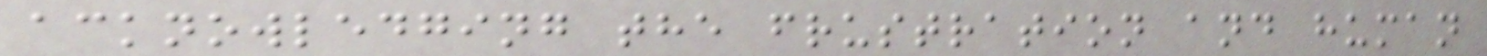acknowledging the frustration and human
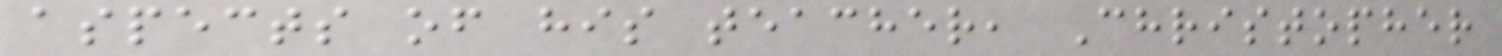aspects of his teacher, Christopher
